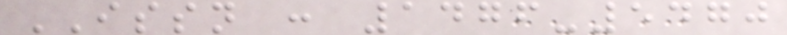ISSN : 1476-5470
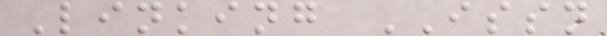Linking ISSN
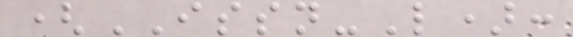(ISSN-L):
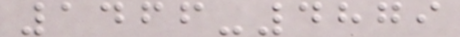1466-4879
